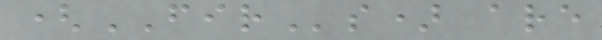(FIRs) are
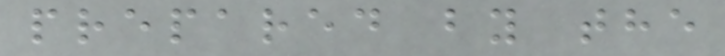prepared by the
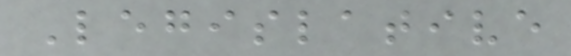Legislative
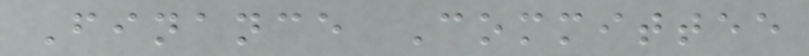Finance Committee
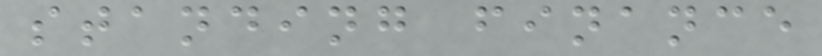standing finance
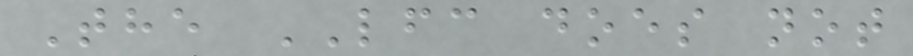The LFC does not
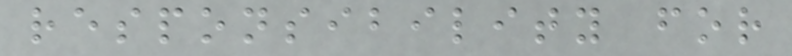responsibility for
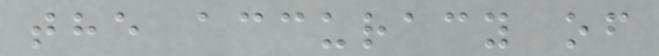the accuracy of
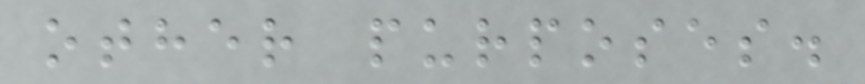other purposes.
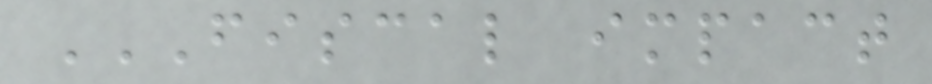FISCAL IMPACT
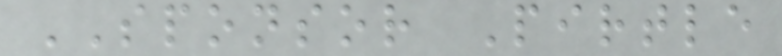SPONSOR Pirtle
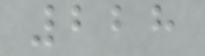228
